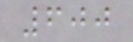600
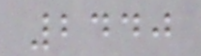2440
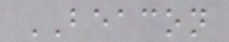BEACON
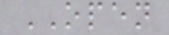OPEN
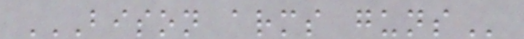BISON ARMS GUNS
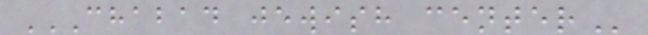CHABAD JEWISH CENTER
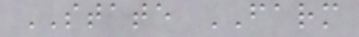STATE FARM
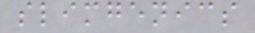slimgenics
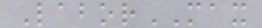LaborMAX
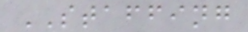STAFFING
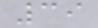39
